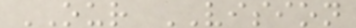OUR VISION
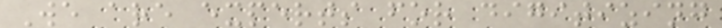We are experts for digitizing
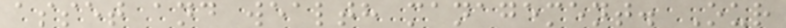asset and wealth management. Our
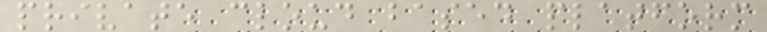private cloud based platform
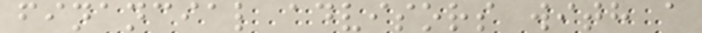financial advisors with a
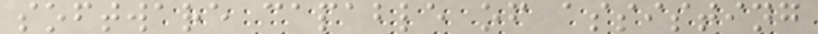software capable of assisting
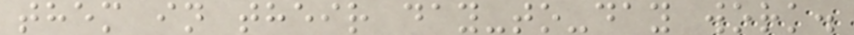them in their day-to-day work.
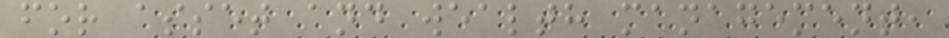for asset and wealth management,
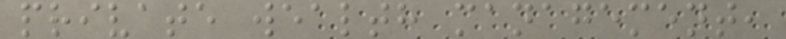private wealth management,
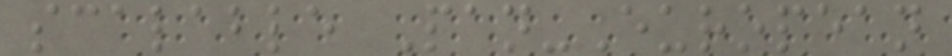scalable Pan-European
